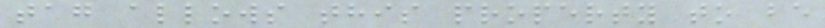tag allows this property to be
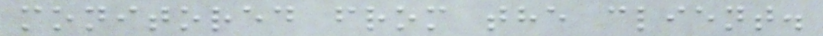monitored from the client.
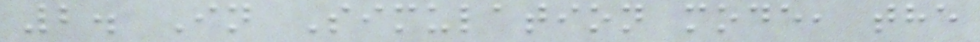2. In Simulation mode, the
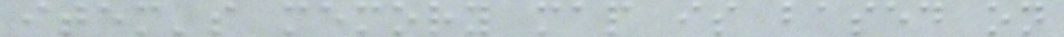item's memory map is based on
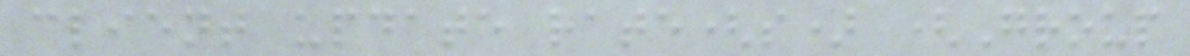client update rate(s) (Group
